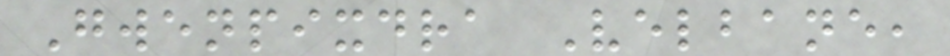Gwenpixdra Velbane,
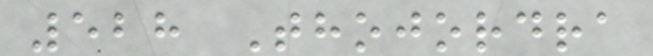528 Thojordra
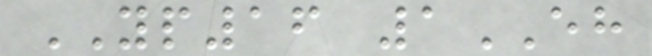YP16 1EH
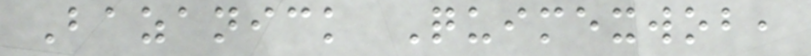Bazanick Quimexwob,
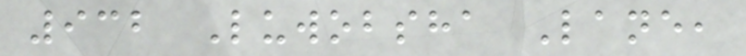932 Luwobsha Lane,
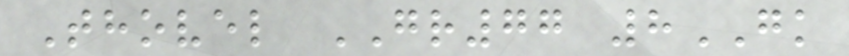Thovel GR77 8GK
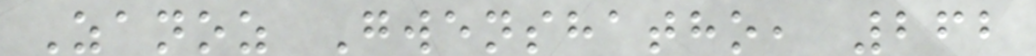Zanoz Gwenshatho, 262
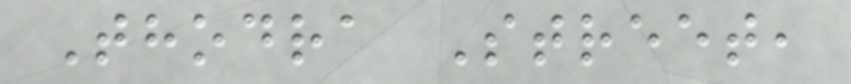Thodra Street,
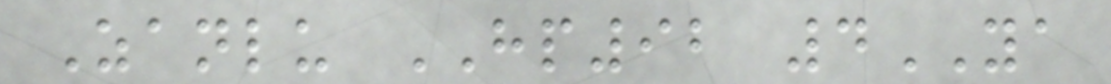Zanlu HP92 4YA
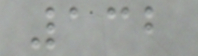132
